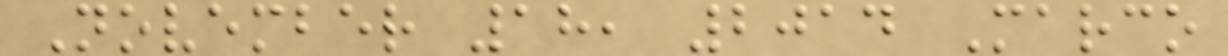November 18, 2014 Marco
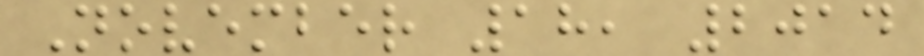November 18, 2014
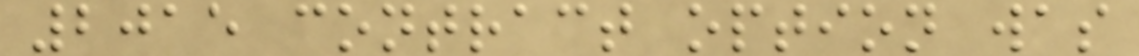2015 contract option was
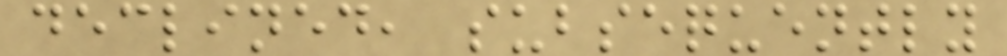declined, subsequently
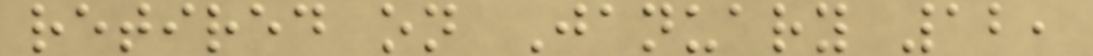retired on January 12,
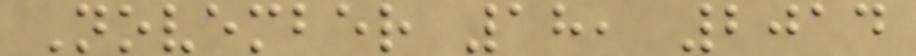November 18, 2014
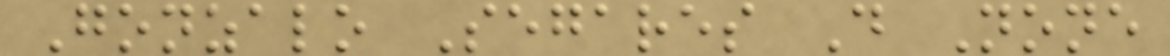Gonzalo Segares D None
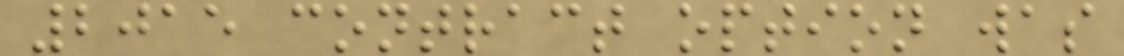2015 contract option was
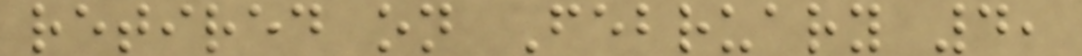retired on February 4,
